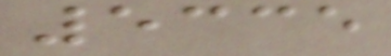5335
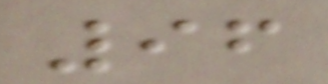96
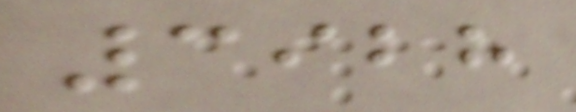3928
